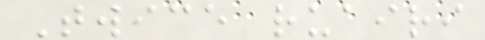Twice ruairi
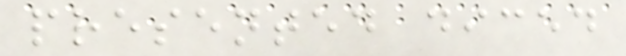presented diced
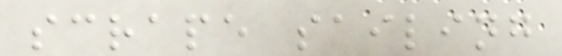scrape sailing
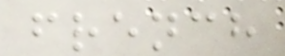french
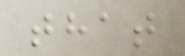that
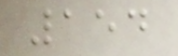154
